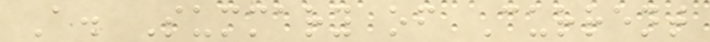A. Summary of Current
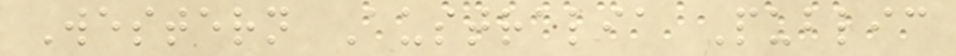Western Australia Public
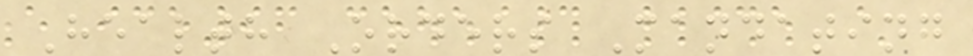Health Orders Mandating
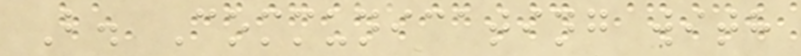B. Communicating with
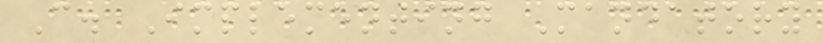C. Implementing Mandatory
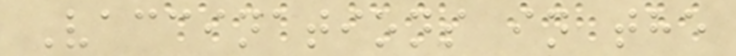Vaccinations in the
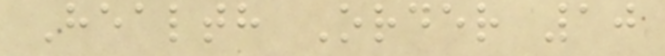Health Order 10
